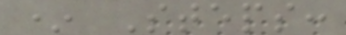* Steps:
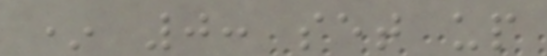* 0: set up
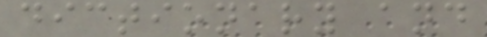dictionary and
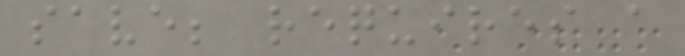save; requires a
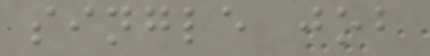single job
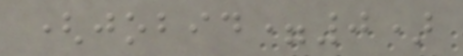(jobid=0)
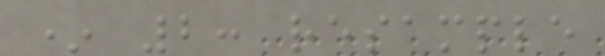* 2: resample
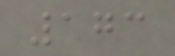173
